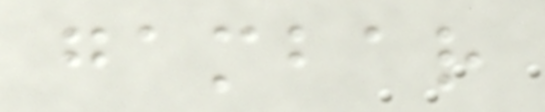gambar
